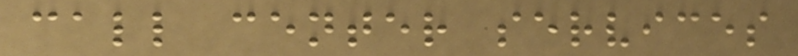call center services
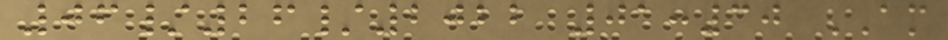06/26/2022 01:30 AM
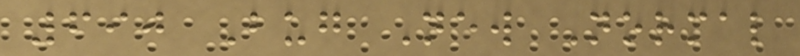690 Bug New Normal
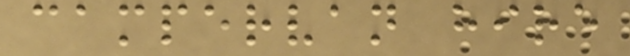campervan hire
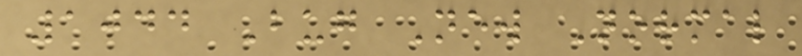1044 Bug New Normal
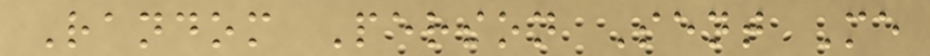Random Person Sent Me
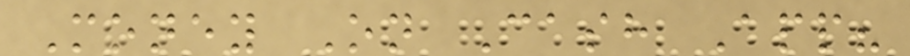Money On Cash App?
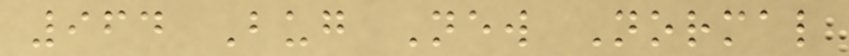964 Bug New Normal
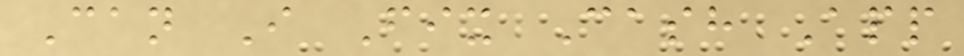Can I Fix Cash App
